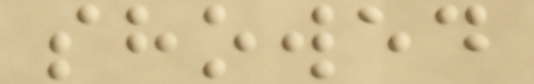showed
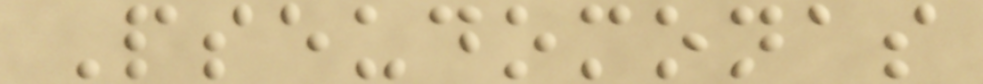Pseudomonas
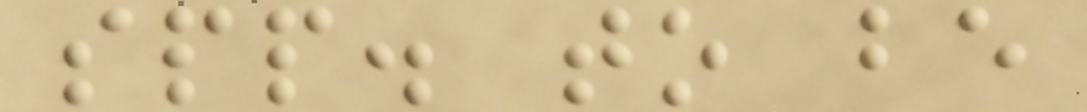spp. to be
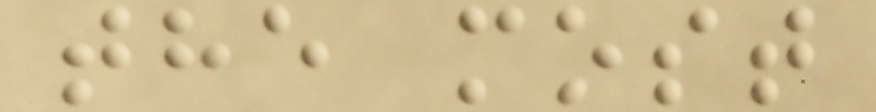the most
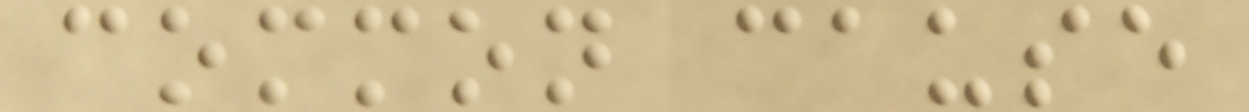common cause
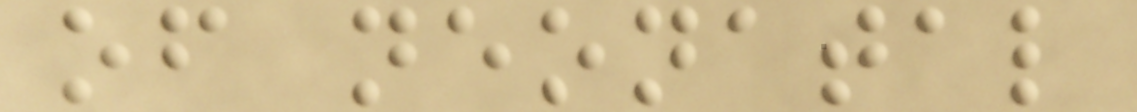of neonatal
